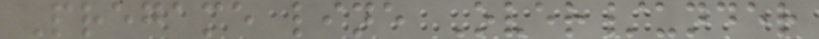Pregame line Over/under
